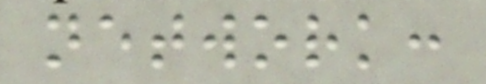network:
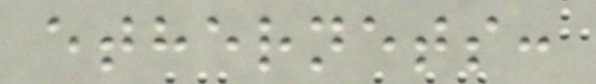ethernets:
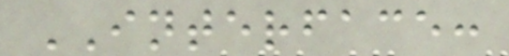INTERFACE:
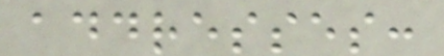addresses:
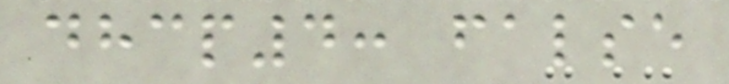dhcp4: false
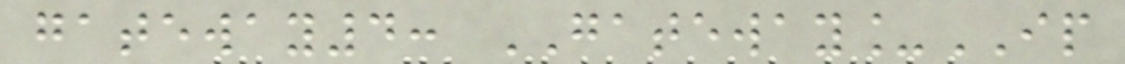gateway4: GATEWAY_IP
